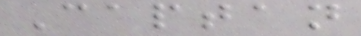Captan
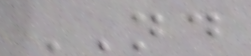ND
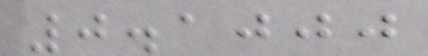0.1000
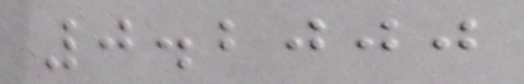0.2000
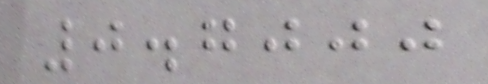0.7000
